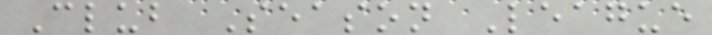Club Season League
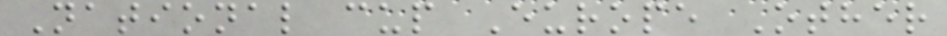National cup Europe Other
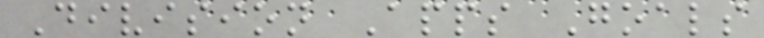Division Apps Goals
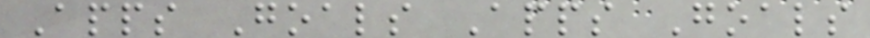Apps Goals Apps Goals
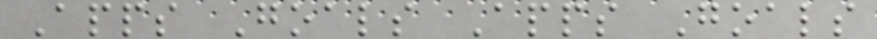Apps Goals Apps Goals
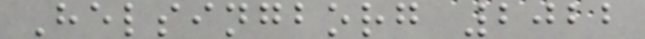Helsingborg 2022
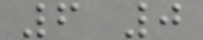6 0
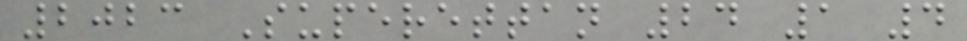2023 Superettan 24 1 4
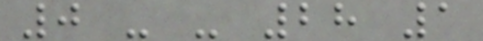0 - - 28 1
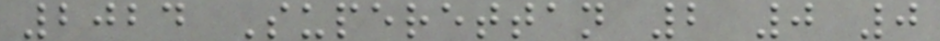2024 Superettan 2 0 0
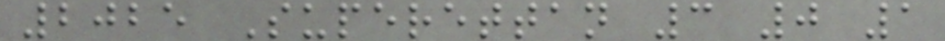2025 Superettan 3 0 1
